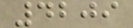4209
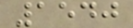1540
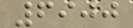6900
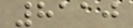8110
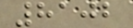8102
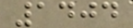1404
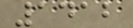1412
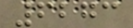6273
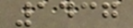1437
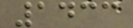1433
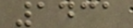1431
